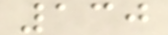130
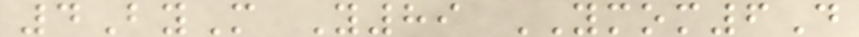4ByM Y89 YMOM6D
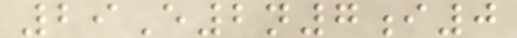29E2n7i0
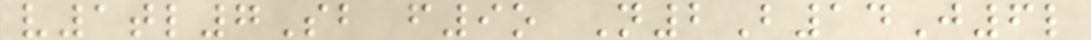v1tl7Sb f9o N2B14J6l
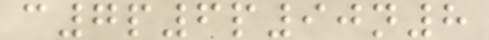c7p6p90n8
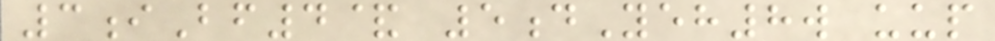3iBf4& 5dYeh8w uup
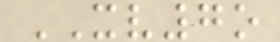XV7o
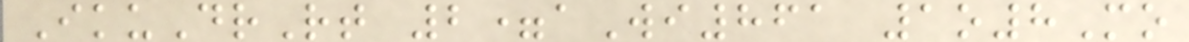IkuDrRt 2=aWi861 1o8Mo
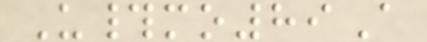U#mo89A
